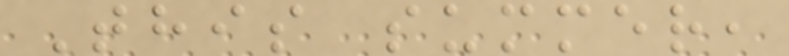This summer,
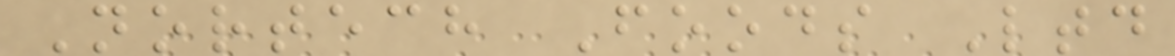Nortech Foods Ltd
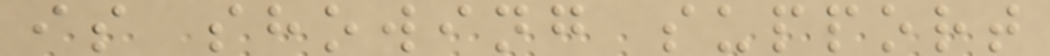is showing support
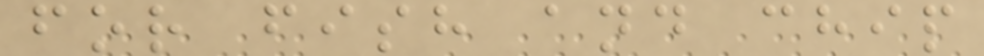for fish and chip
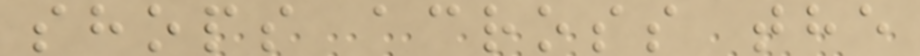shops across the
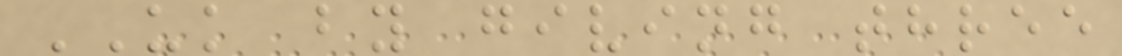UK by giving three
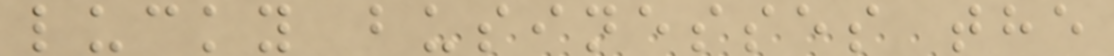lucky businesses the
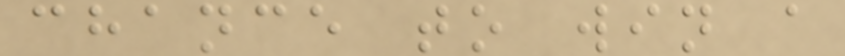chance to win a
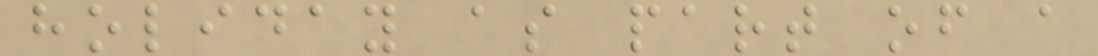holiday as part of a
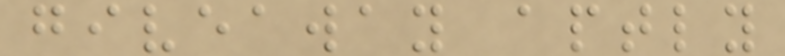giveaway aptly
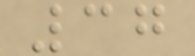37
